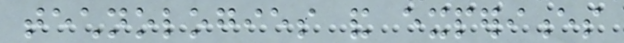technologies and experiences
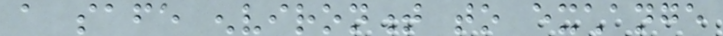a safe environment to exchange
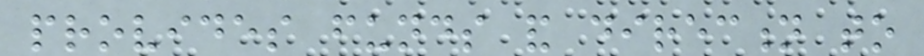provides funds and direction to
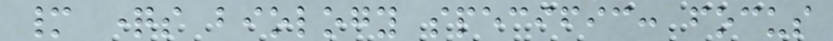many questions biology specific: focus
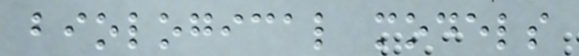biological models
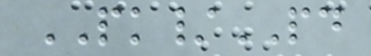PK/PD
